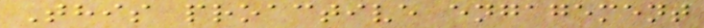This proactive engagement
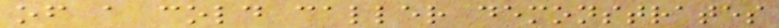of a cold caller demonstrates
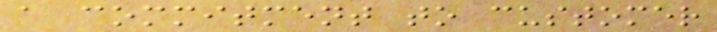a commitment to customer
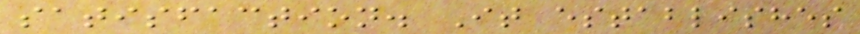satisfaction. It establishes
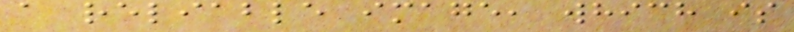a reliable image, which is
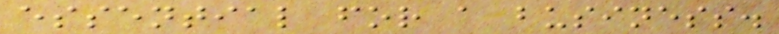essential for a business.
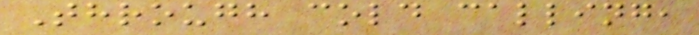Through cold calling,
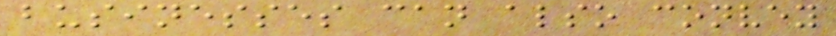businesses can also convey
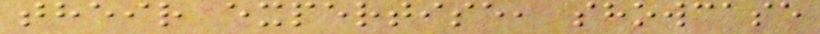their expertise, showcase
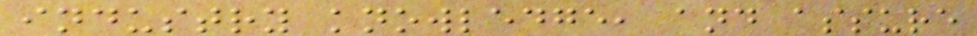industry knowledge, and assure
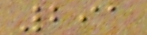291
